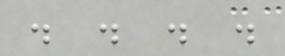. . . .
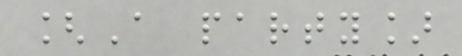[A party]
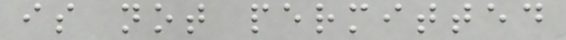is not permitted
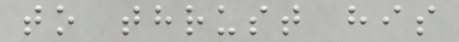to thrust his
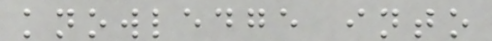knowledge into
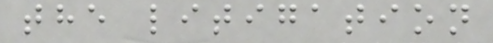the litigation
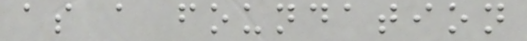as a foundation
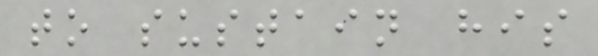to sustain his
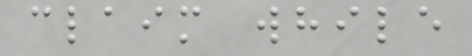claim while
